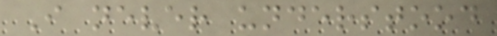I never understood
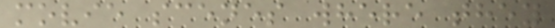movie scenes where they
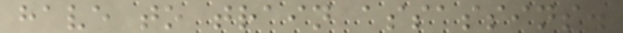have to train assassins.
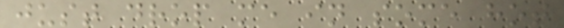just drop me in some hot
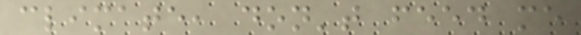climate, don't feed me
